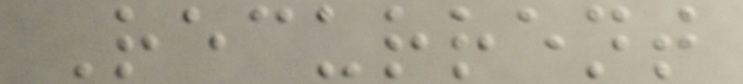Recurrent
